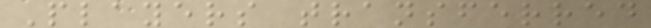Players transferred
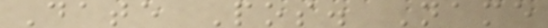Date Pos. Name
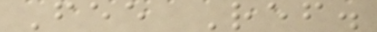Fee Ref.
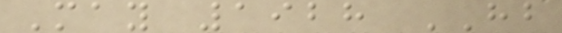May 1928 HB
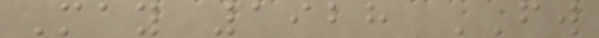May 1928 FW
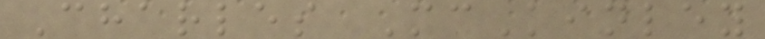Charles McKinley
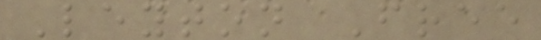Leyton Free
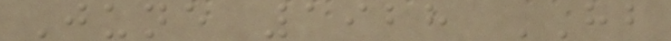June 1928 HB
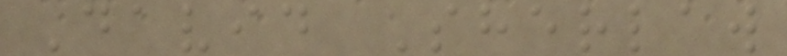David Sherlaw
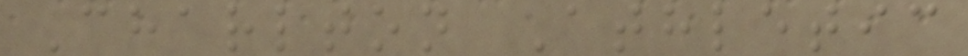Charlton Athletic
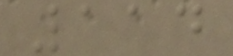114
